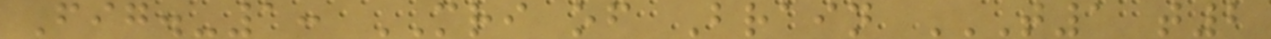Fig.-1: MRI of Brain T1 T2
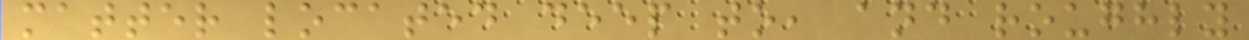matter located deep to, and roughly
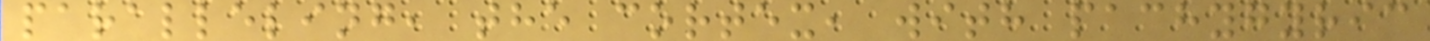paralleling, the cortex, with pachygyric
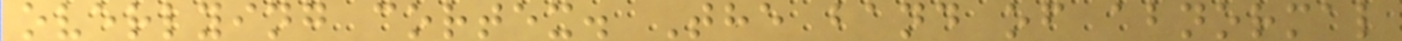overlying cortex. The band of abnormal
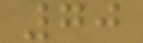70
